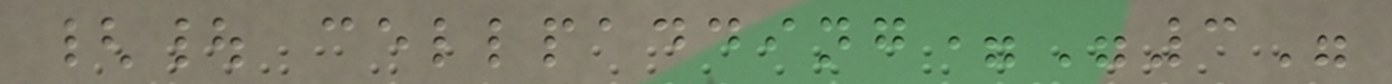{| cellpadding="3"
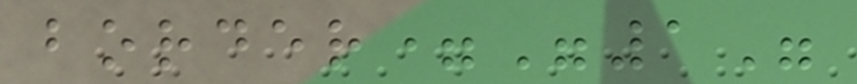border="1"
